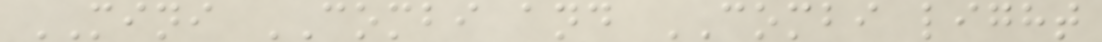MINI COMBI and COMBI light
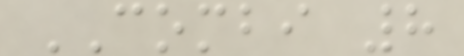COMBI 8
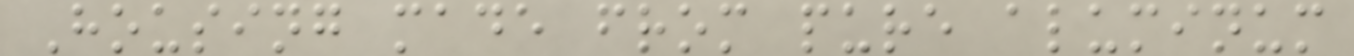Housing made from pure aluminum
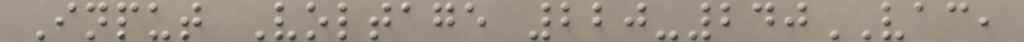Input Voltage 220-240VAC,
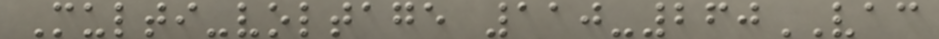Multi-voltage 110-260VAC
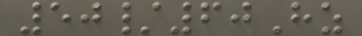50/60Hz
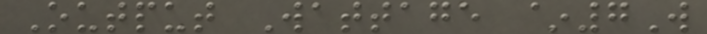Output Wattage ~7W
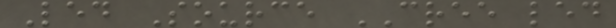Led Source CREE led
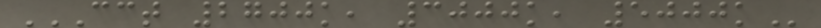CCT 2700K, 3000K, 5000K
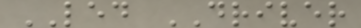LED DRIVER
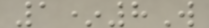1*8W
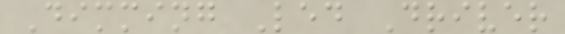Dimming Led Driver
